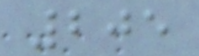205
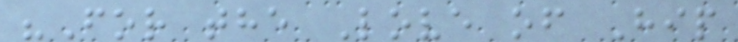"For the Love of Hip
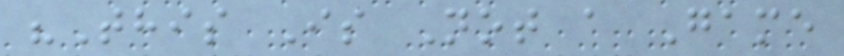"This Is Not a Game
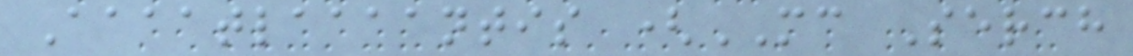Aaaatlaaaantis (MC Serch
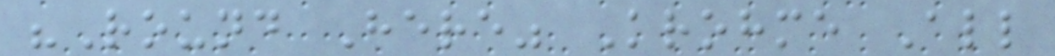"Round Here" Krohme All
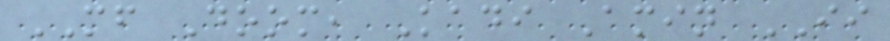MF Doom, Kadi Amin II
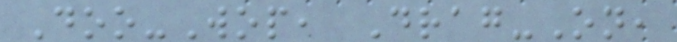Doo-Wop, Drag-On,
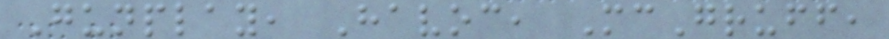Gunplay, Havoc, McGruff,
